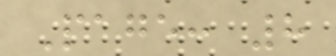Page: 8
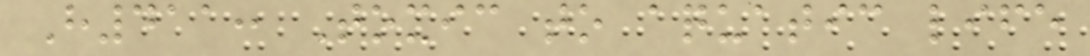H411: Toxic to aquatic life
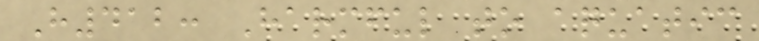H412: Harmful to aquatic
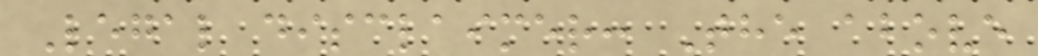Legal disclaimer: The above
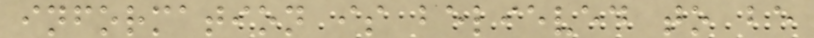information is believed to be
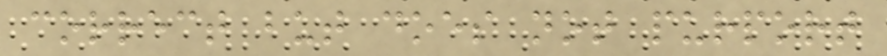correct but does not purport
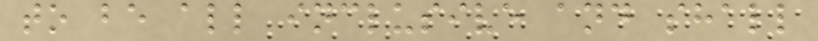to be all inclusive and shall
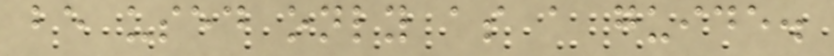be used only as a guide.
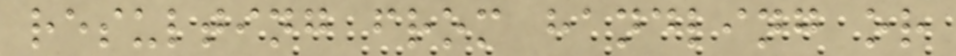resulting from handling or
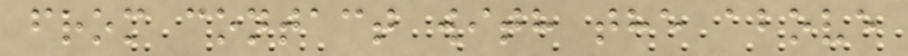from contact with the above
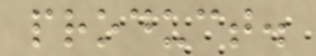product.
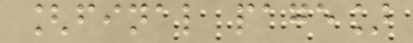[final page]
